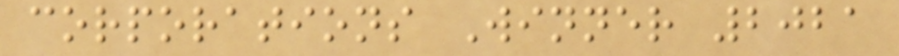corporations Winner 2021
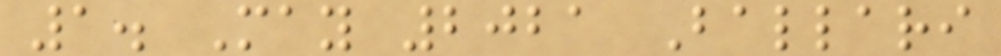1. May 2021 Ballari
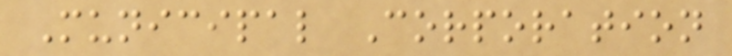Municipal Corporation
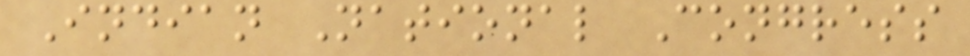Indian National Congress
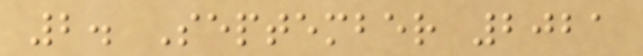2. September 2021
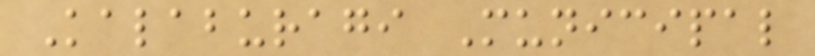Kalaburagi Municipal
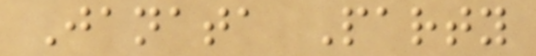Janata Party
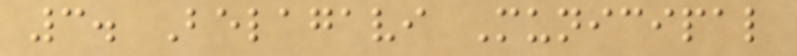3. Belagavi Municipal
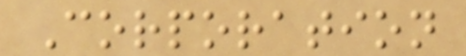Corporation
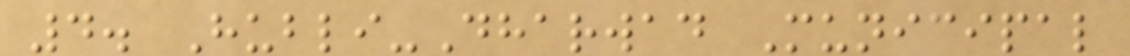4. Hubli-Dharwad Municipal
